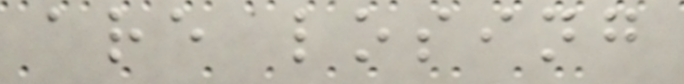are losing
